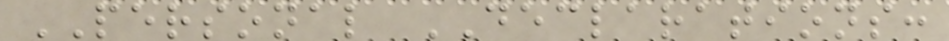PERSONAL DECLARATIONS:
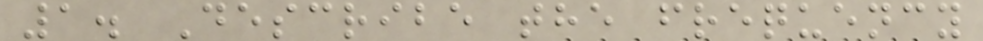1. Describe the frequency
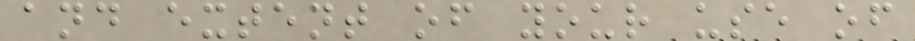and extent of your use of
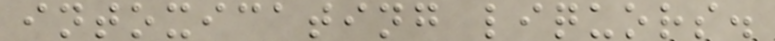intoxicating liquors.
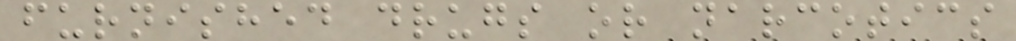furnished drugs or narcotics
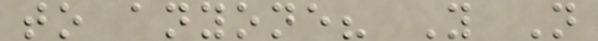to anyone? Y N
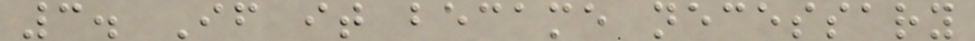3. If it became necessary
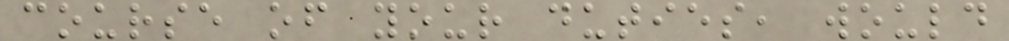course of your duties, would
